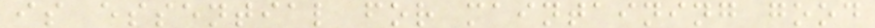is essential for maintaining good
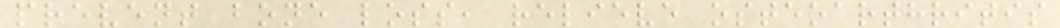prevent bone loss, relieve osteoarthritis
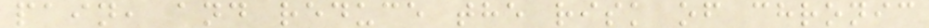pain, and reduce the risk of chronic
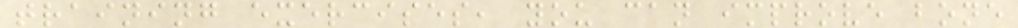training exercises, you can improve bone
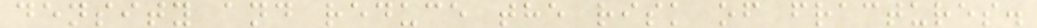density and reduce the risk of fractures.
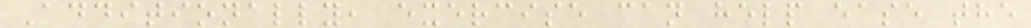Additionally, exercise can help ease the
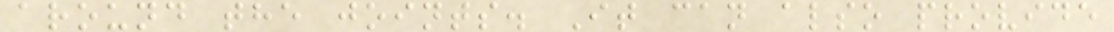around the joints. It can also provide
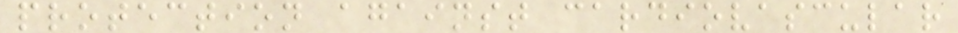protection against cardiovascular
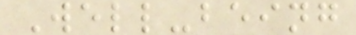Well-being
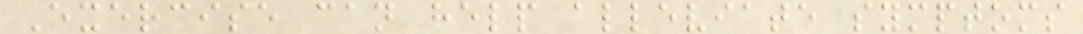Exercise can help alleviate symptoms
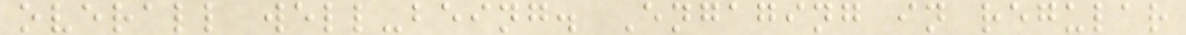overall well-being. Engaging in regular
